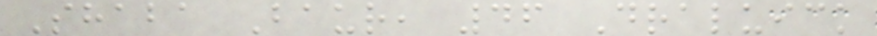Shaba Baur, 46 Draluick
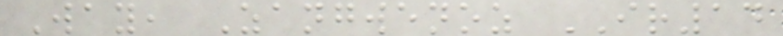Way, Zangwenoz IR14
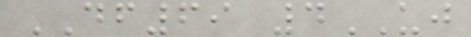DF69 4UJ
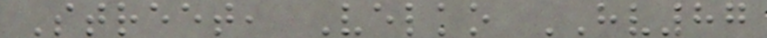Street, Velko HV87
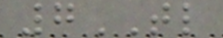7TL
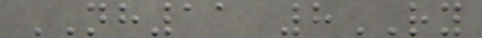NH11 8RY
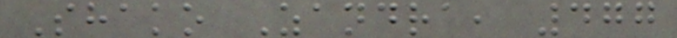Shako Zandra, 477
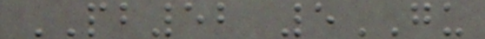PB52 5GU
